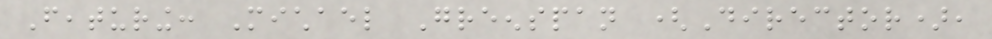Featuring: Michael Greenspan (Director),
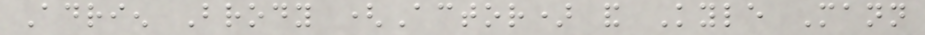Adrien Brody (Actor) and Kyle Mann
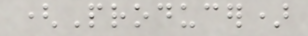(Producer)
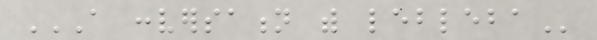A CONVERSATION WITH LEBLEBA
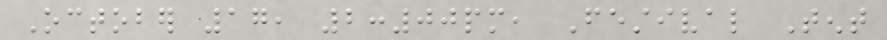October 17, 2:00pm, Festival Tent
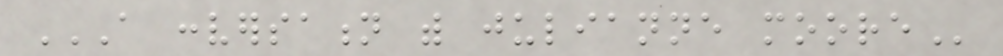A CONVERSATION WITH JULIANNE MOORE
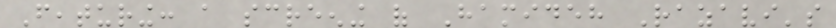Featuring: a screening of Hamideh Razavi's
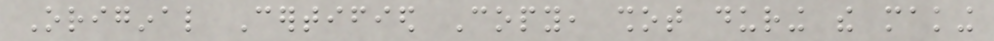Original Certified Copy, shot during the making
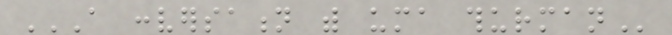A CONVERSATION WITH UMA THURMAN
